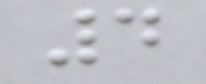4
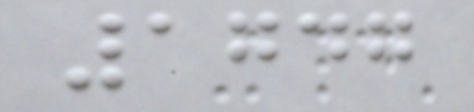1747
